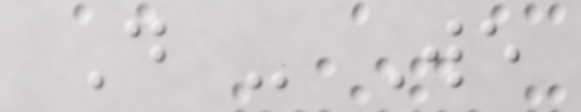D - We
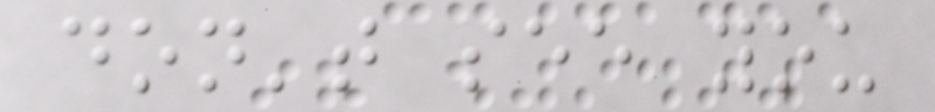don't see you
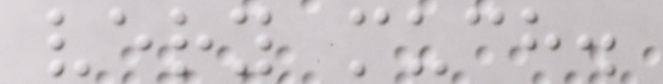very much.
